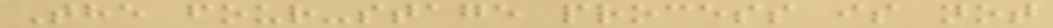The four-stage process is not
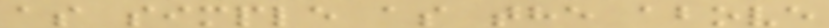as simple as the above
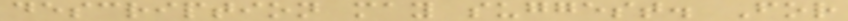description may suggest. For
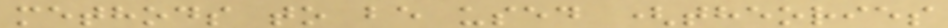methods to be used (theories
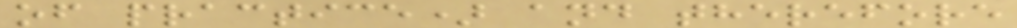of practice) and therefore
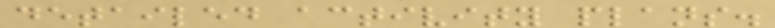detailed activity plans.
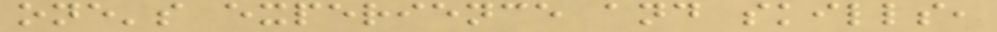one's experience and skills,
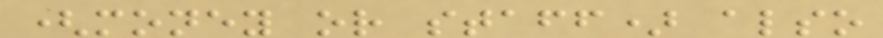(money or staff) also
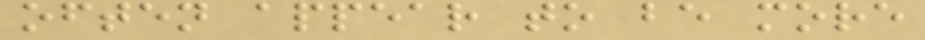often appear to be more
